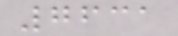7631
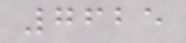7625
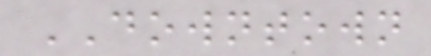DOWNTOWN
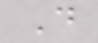D
